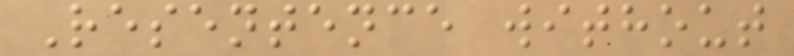Resentence without
